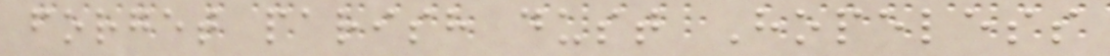forget parish dust Hopeless
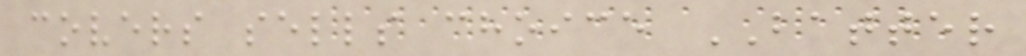covers sells choice BATTER
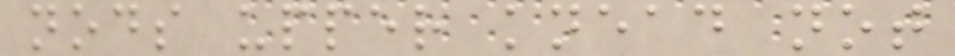nods upper knead not
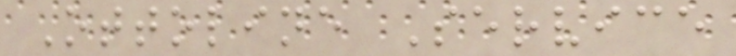Ottoline Service
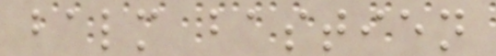balm bastien
